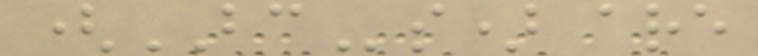(BCs) are
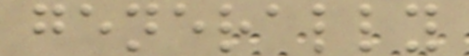generally
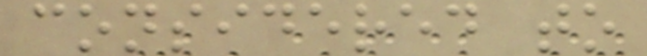considered to
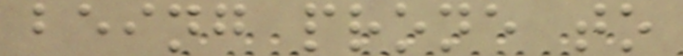being prone to
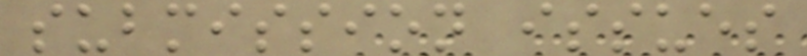submission issues
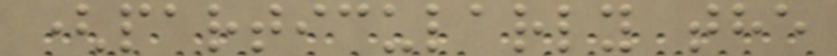(particularly the
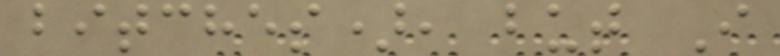bitches), but I
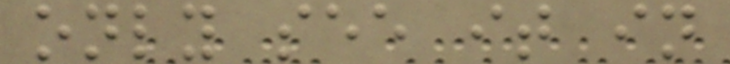only see it in
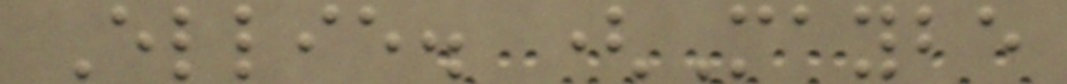Ellie. (Maybe
